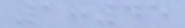1:45
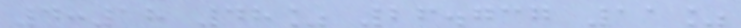4:18 48% 26.737 11%
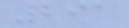291
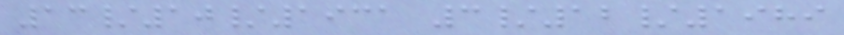13/10/1931 3/12/1989
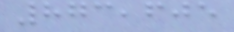873,605
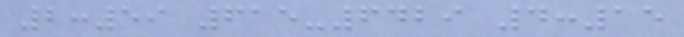2:59 615-6429 4:15
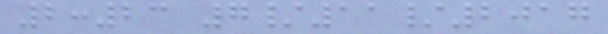2:23 7/11/2017
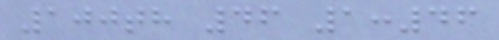100th 46 1:46
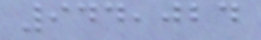944,024
